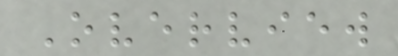Overview
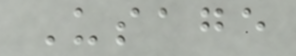Usage
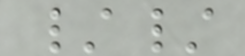//
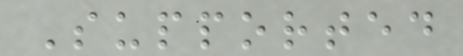Supported
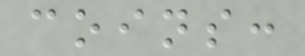coins:
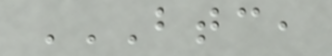BTC,
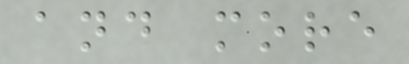and more
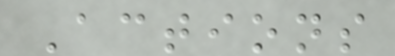Actions
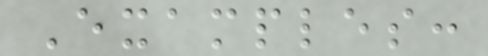Examples:
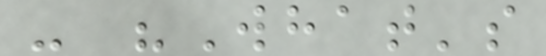- "What's
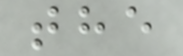the
